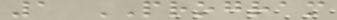1 PROGRAM
